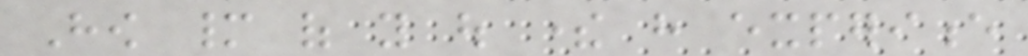How many of you out there have experience
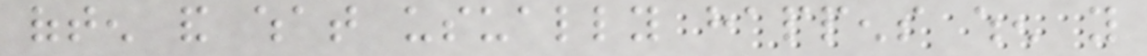often and what usually happens when you
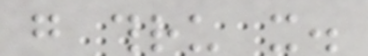go thru it.
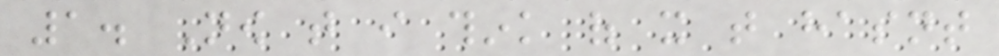1. Now that i think of it that hasnt
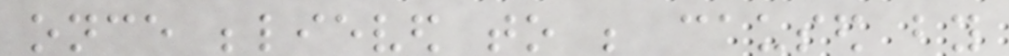once believed to be caused by
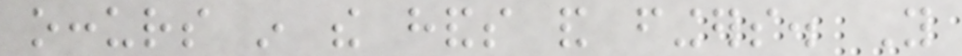occurs in the hands and fingers. You
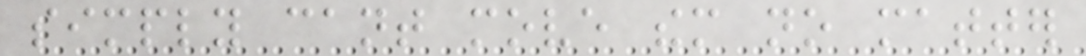simply cant move them no matter
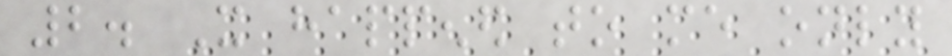2. It happened to me only
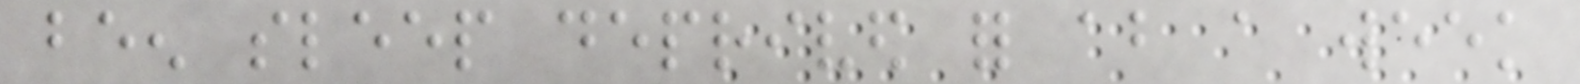been sleep deprived for about a week
